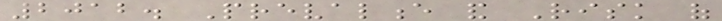2012. Prevalence and Risk of
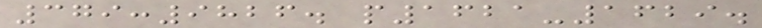379:9826. p1621-1629.
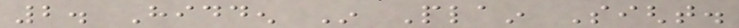2. Hidden In Plain Sight.
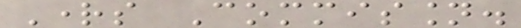Rights Commission.
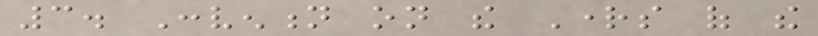3. Convention on the Rights of the
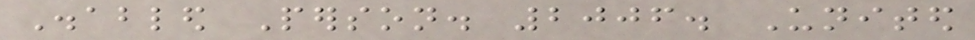Disabled Person. 2006. United
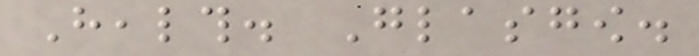Health. Glasgow.
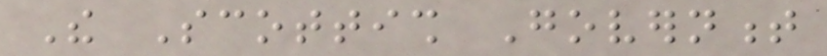The Scottish Government
